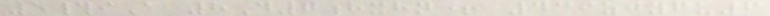5#iA 8D7hxhn+ 439zjyfu6
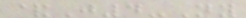&J4-Ny
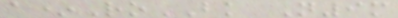a*RoBK N9m
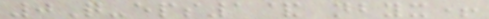0Q-eps1& nbyx+
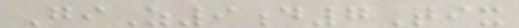GiZ9d7Tix
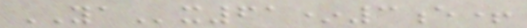YAx61*3e+
